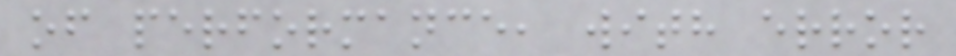of performance, with error
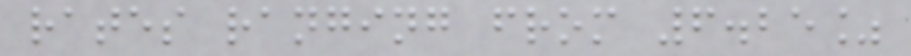rates ranging from 6.25%
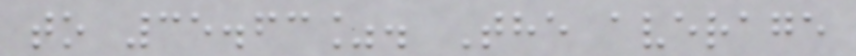to 35.63%. The average
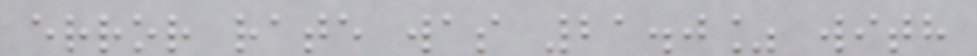error rate was 21.0% with
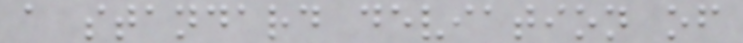a standard deviation of
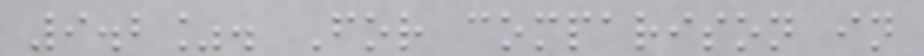9.2%. For comparison in
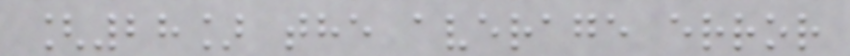[28] the average error
